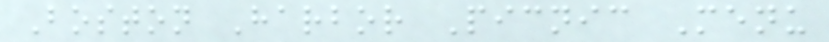Boston Harbor Picnic Menu
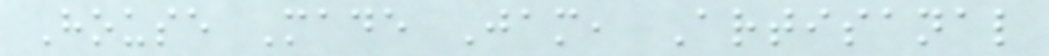House Made Jam, Artisanal
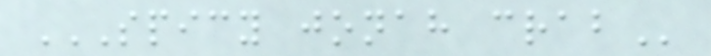SPICY JONAH CRAB
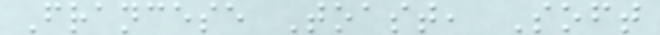Francese Toast, Soft
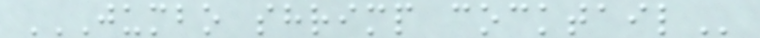JUMBO SHRIMP COCKTAIL
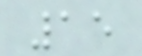15
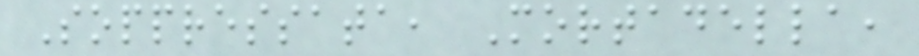Soppressata, Mortadella,
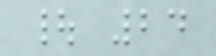| 24
